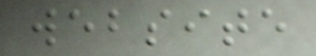website
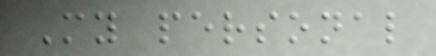My personal
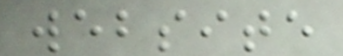website
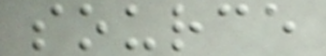source
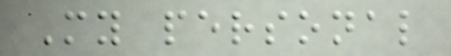My personal
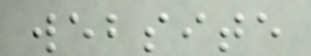website
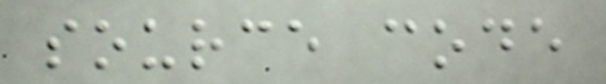source code
